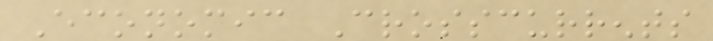Economic Crosscurrents
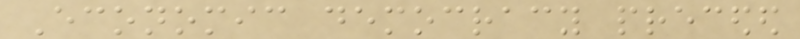Economic democracy preceded
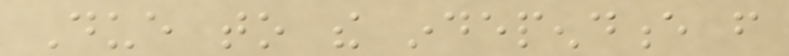Due to the independence from
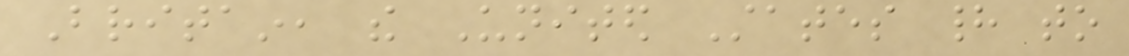Britain, the United States had to
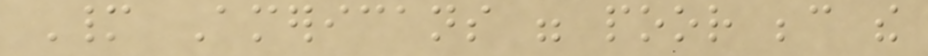Many Americans were poor because the
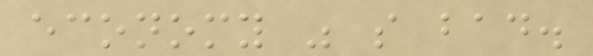economy was so bad.
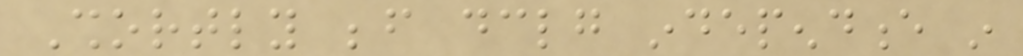Shortly before declaring independence in
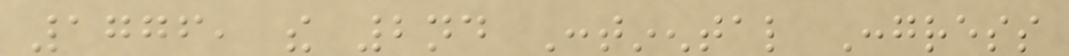1776, the 2nd Continental Congress
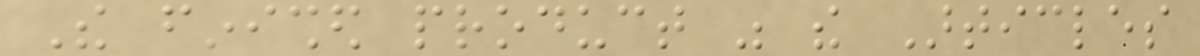The finished product was the Articles
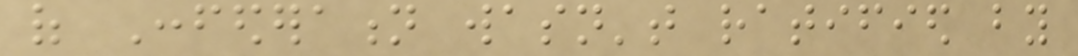of Confederation wasn't ratified by
